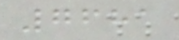7681
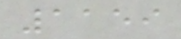1159
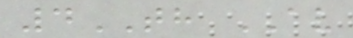4TH AV
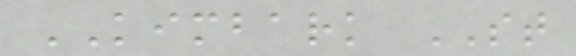KIMBARK ST
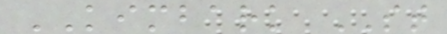KIMBARK ST
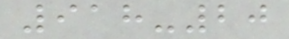918-20
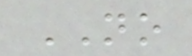NO
